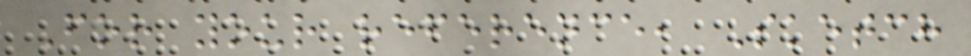For your reference, Sketch
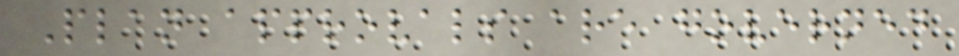Plan approvals are governed
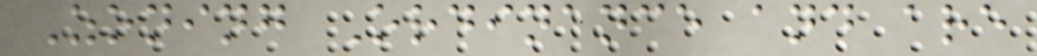Zoning Ordinance and are
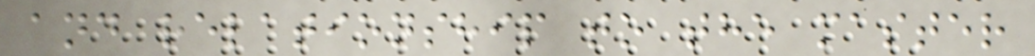and relationship to the master
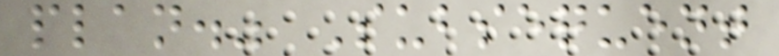plan." Subsequent
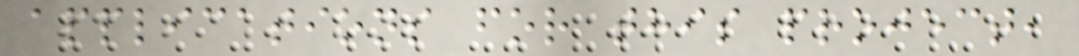applications for this project,
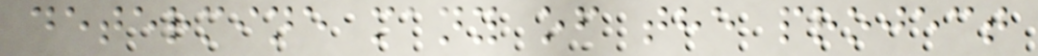determine many of the project
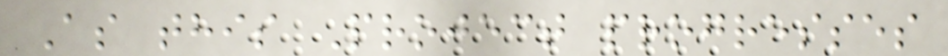As this Project progresses
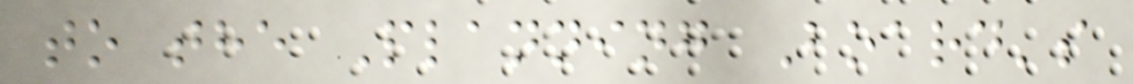to the Planning Board's
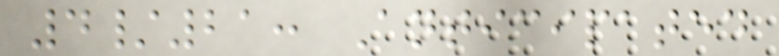4/21: Anticipated
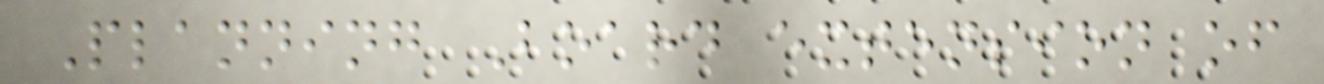Planning Board extension of
